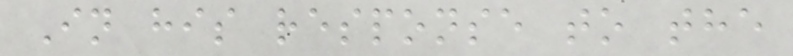In his response to the
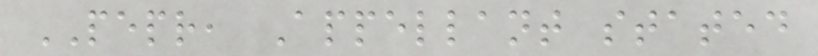PEPR, Appellant stated
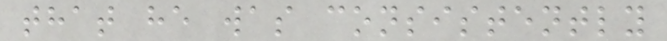that he was consistently
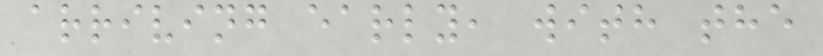arriving early, with the
